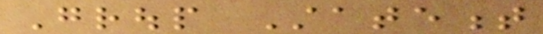Group Statement
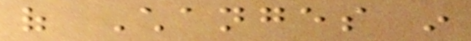of Changes in
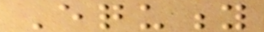Equity
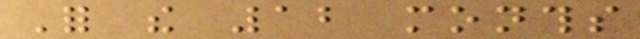For the 12 months
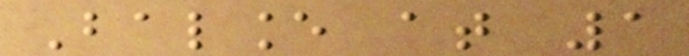Balance at 1
